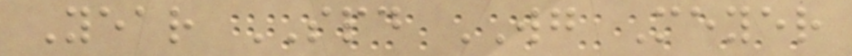Year SPD WG Meyer
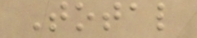Total
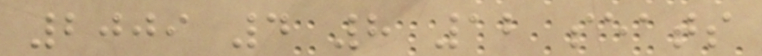2009 4 8 12 seats
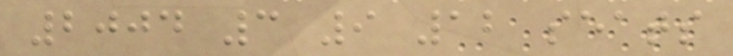2004 3 9 12 seats
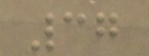37
